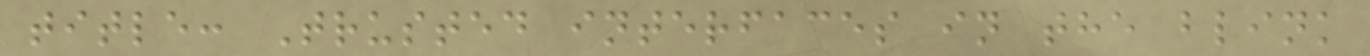title: Trusted interfaces in the blink
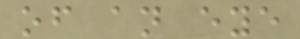of an eye
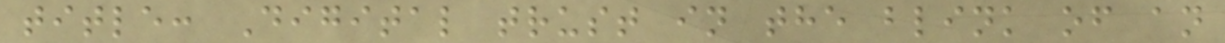title: Digital trust in the blink of an
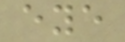eye
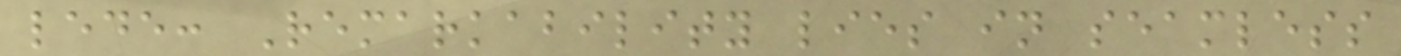lede: Remarkability lies in seamless
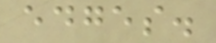edges.
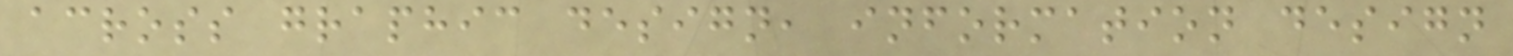across graphic design, information design
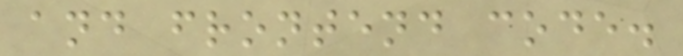and frontend code.
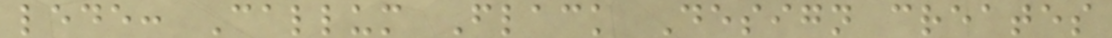lede: Callum Flack Design creates
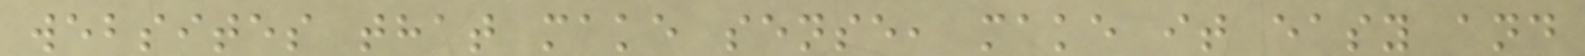websites that make sense, make it easy and
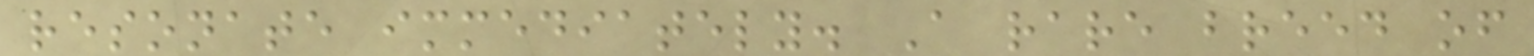resonate immediately. A rare breed of
